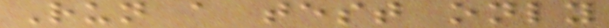Run a test only
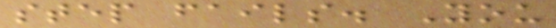step fails. You
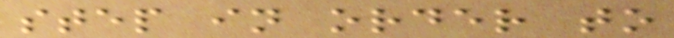step in order to
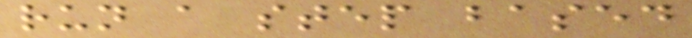run a step based
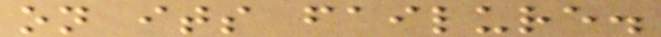on its failure.
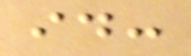id:
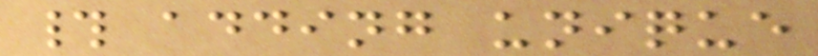# adding unique
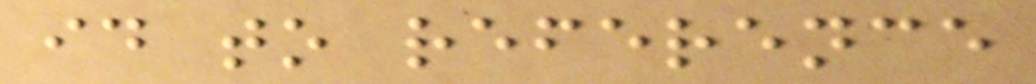id to reference
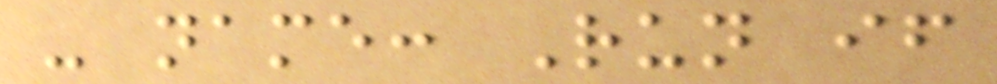- name: Run if
